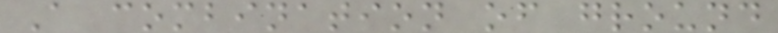A combination of ground
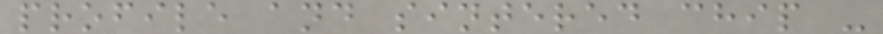profile and sintered chip -
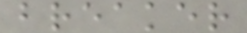breaker
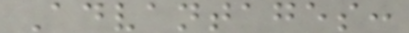Advantages:
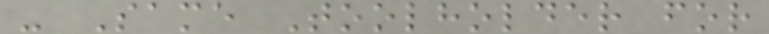- Same Toolholder for
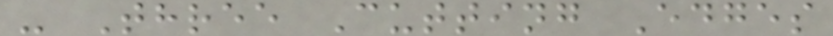- Three Cutting Edges
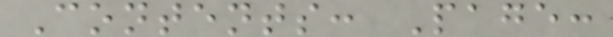Contents: Page:
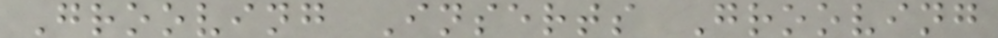Grooving Inserts Grooving
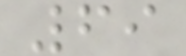69
